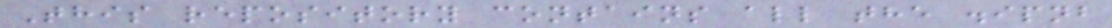This repository contains all the .ipnb
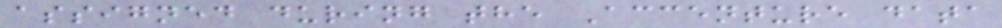assigned during the Accenture data
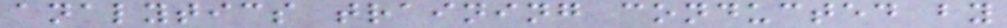analytics training conducted by
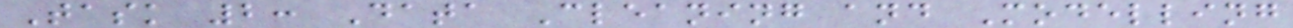Task 2: Data Cleaning and Modelling
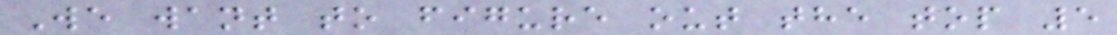We want to figure out the top 5
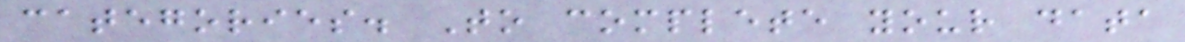categories. To complete your data
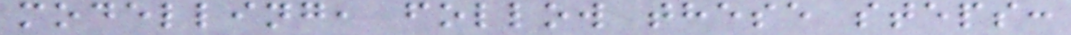modelling, follow these steps:
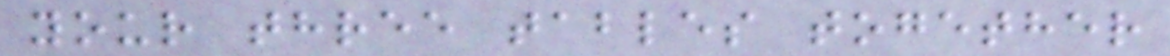your three tables together
